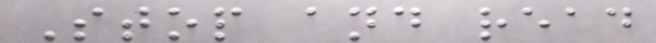Stop and read
